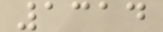1314
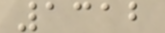1312
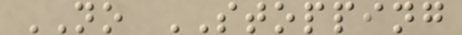NO STOPPING
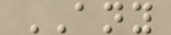ANY
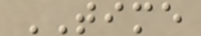TIME
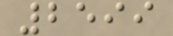2599
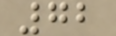72
